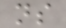ns
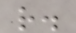r.
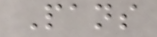Pans
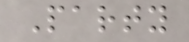Party
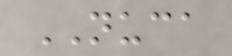NUCA
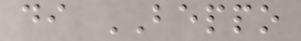di BEPPO
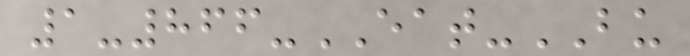1-866-EAT-BU
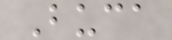Buca
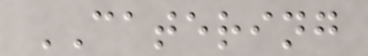CATERING
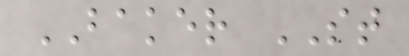BAKER ST
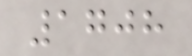1708
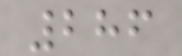286
